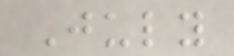July
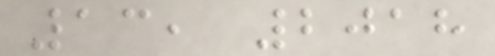13, 2018
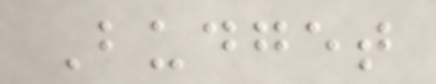Budget
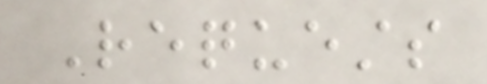Requests
